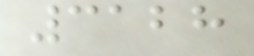3128
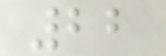22
